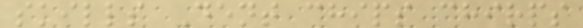skills Dent chips chirps
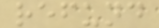refund
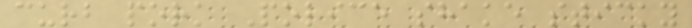curb pork Police shake sticky
